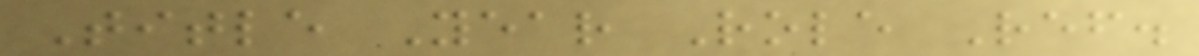Title Year Role Ref.
